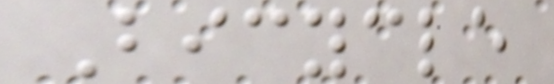Bicycle
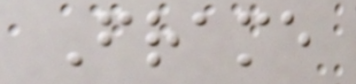Frame
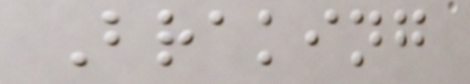Braking
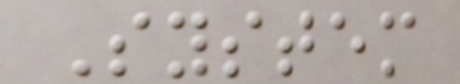System
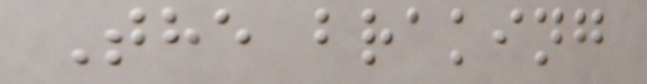The braking
